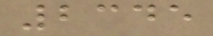2345
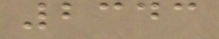2343
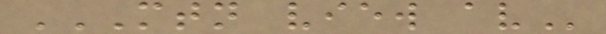MTN VIEW AV
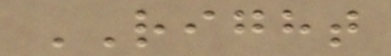RIGHT
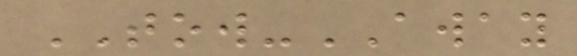TOW-AWAY
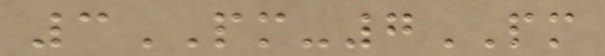3PM-7PM
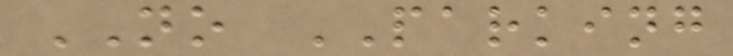NO PARKING
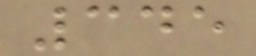345
